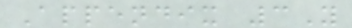Appendix 3Y
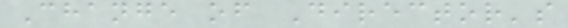Change of Director's
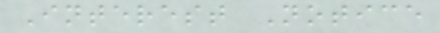Interest Notice
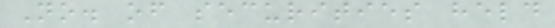No. of securities held
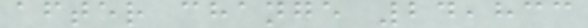after change 24,833
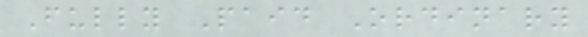Fully Paid Ordinary
